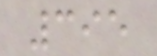395
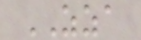ZZA
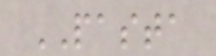PASTA
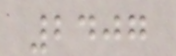2407
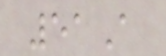51A
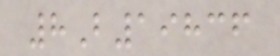8B19836
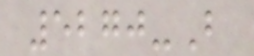5270-B
